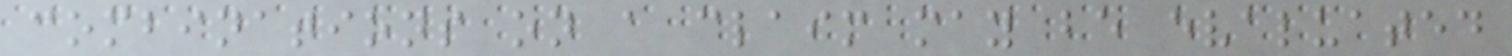combinations on a claim may be evaluated
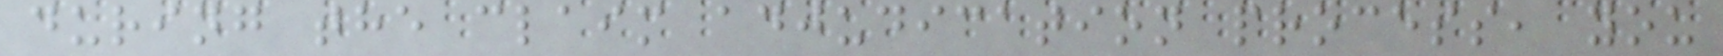during the claim adjudication process, you
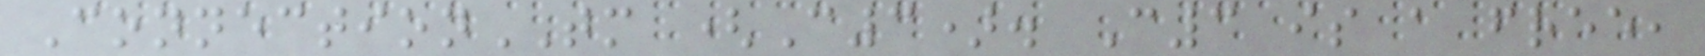ConnectionTM (C3). C3 is a free,
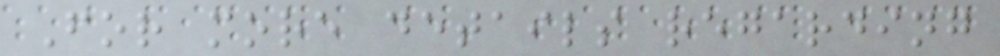For more details regarding
